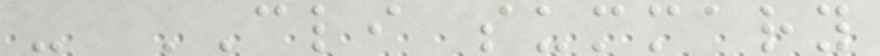- CLI summary
